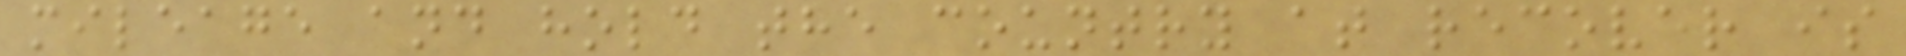mileage and hold the country at recover is
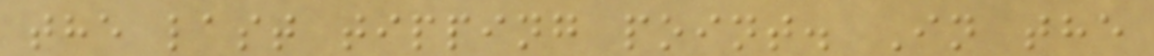the last tipping point. In the
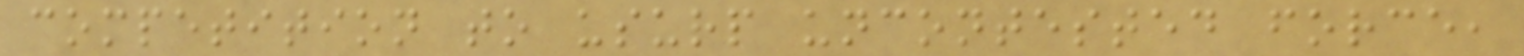competition to usurp uncontested force,
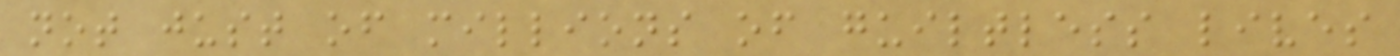not just of millions of guiltless lives
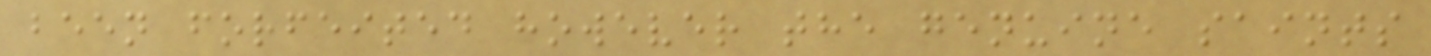been forfeited however the genuine saints
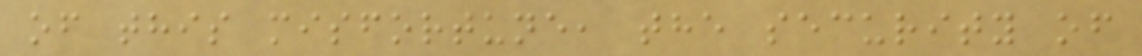of this misfortune, the security of
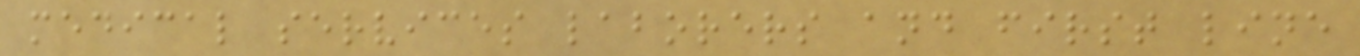medical services laborers and first line
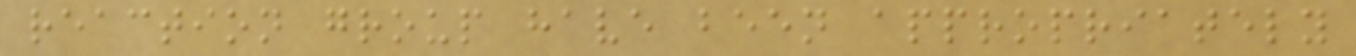reaction group have been appropriately
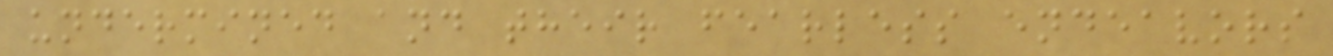undermined and their fearless endeavors
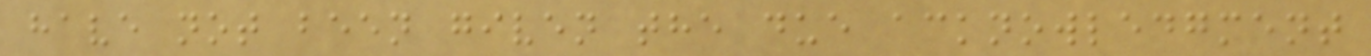have not been given the due acknowledgment
